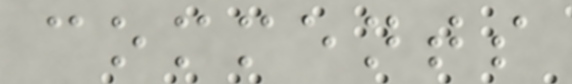comments
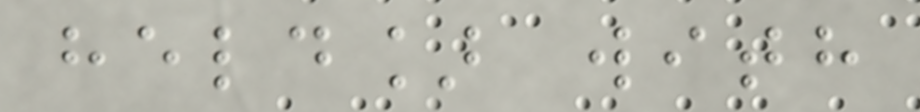held] with
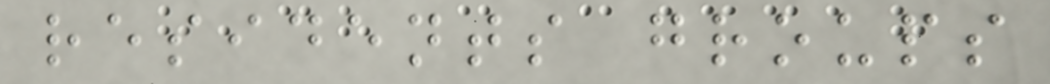residents groups
